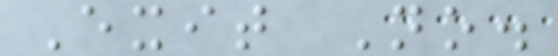Exit No.
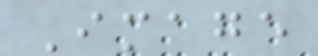Image
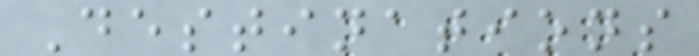Destinations
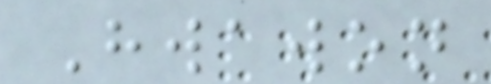Hwawon
